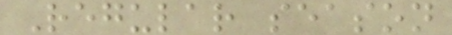Regular season
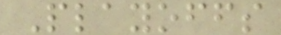Playoffs
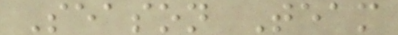Season Team
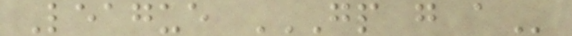League GP G A
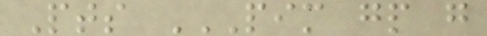Pts PIM GP G
